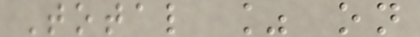Total % on
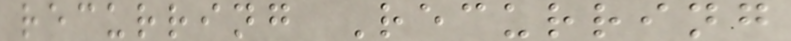recurring Recurring
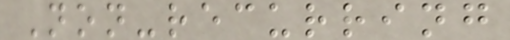Non-recurring
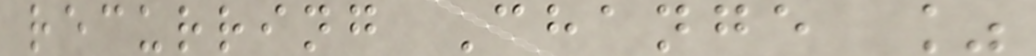recurring Change %
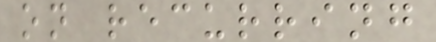on recurring
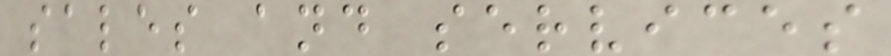sales and services
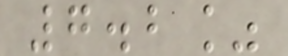7.2%
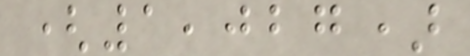(1,027)
